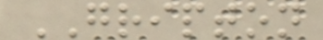GRIPTON
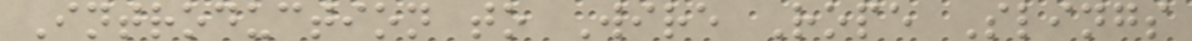Introduction to Wire Rope Slings
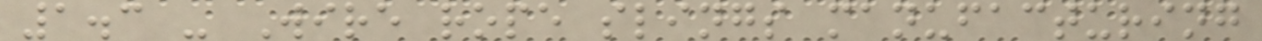1.3 - Wire rope slings manufacturing
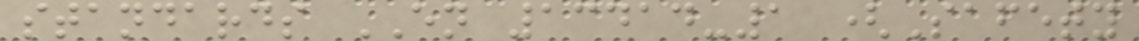standards EN 13414-1 (Safety
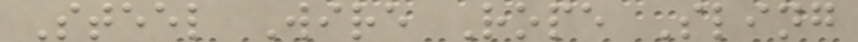Steel Wire Rope Sling
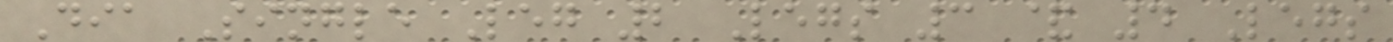Dia Single Leg 2 Legs 3 & 4 Legs
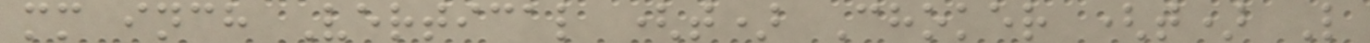mm inch Vertical (t) Choker (t) L
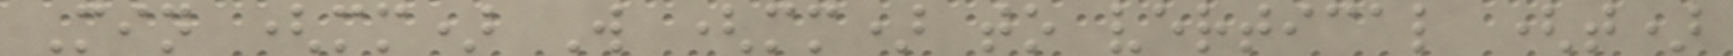Min (mm) W (mm) to vertical (t)
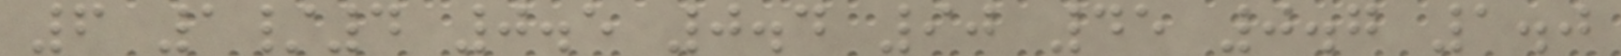6 1/4 0.5 0.4 90 45 0.7 1.0
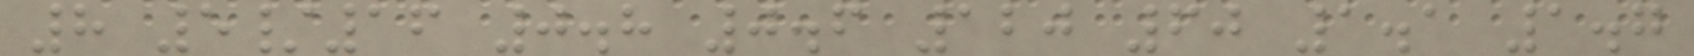8 5/16 0.8 0.6 120 60 1.1 1.7
